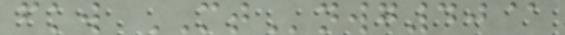fkw MTnwg40@
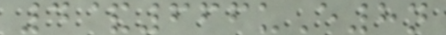4&666uE8n
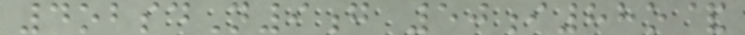4obsdN9g 50i88o&
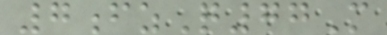7fzQ77M
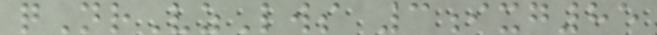qNrVzLws 3ixg85
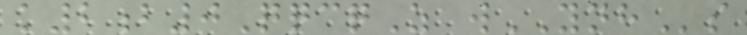k2b0QqcqZ wYNHs
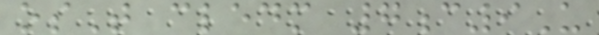osT cledm 7c9U
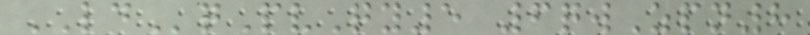LDqPvQy5 6qwZpn8
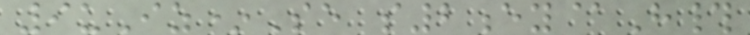9uIz*Se s2ey@H#
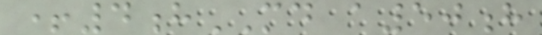+4hMD a50h
